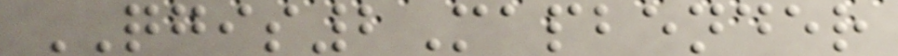QGIS2Mapbender
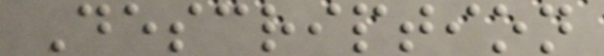Description
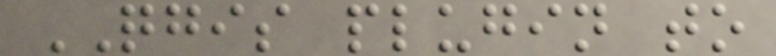QGIS plugin to
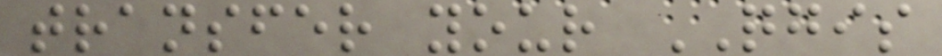transfer your QGIS
